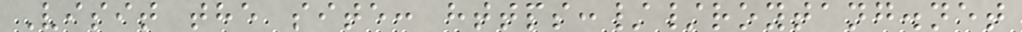Visit the site: https://roytang.net
